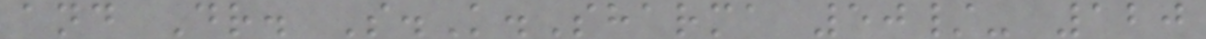and Dr. S.K.Sharma 50/- 120
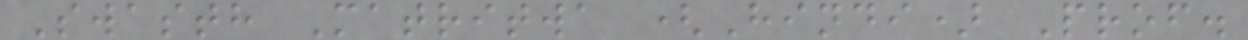Swasth Matritwa (Hindi) Prof.
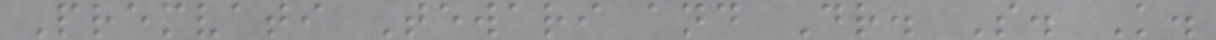Premvati Tewari and Dr. S. K.
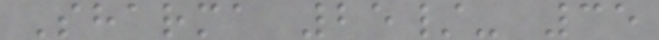Sharma 25/- 35
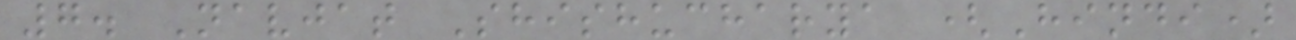7. Navjat Shishucharya (Hindi)
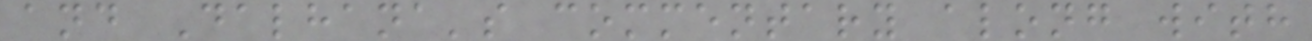and Dalhana's commentary along with
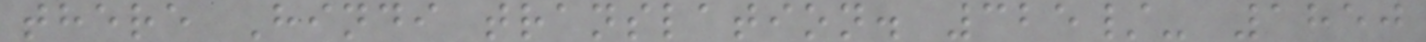there Hindi translation. 325/- 1850
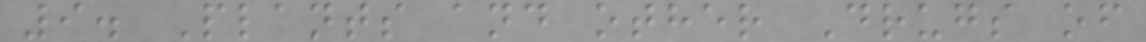9. Plants and other Drugs of
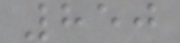850
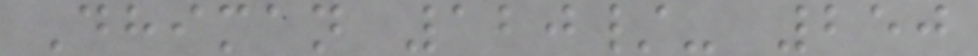Dhiman 120/- 250
